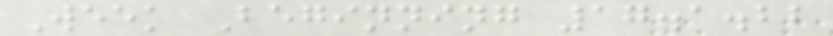Week Beginning 17.1.22
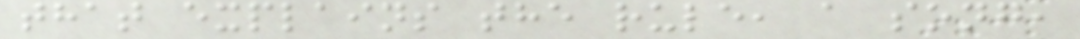that explains the rule, a song,
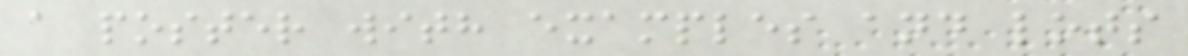a poster with examples and lots
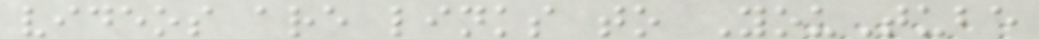videos are links to YouTube
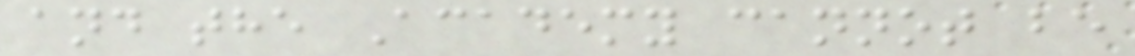and the Academy cannot be
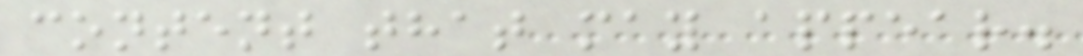content that may appear.
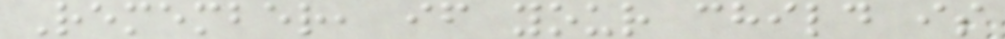Remember, if your child is
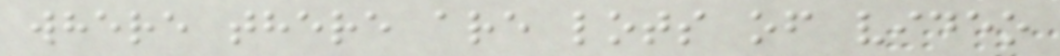where there are lots of video
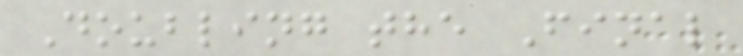Doubling the Final
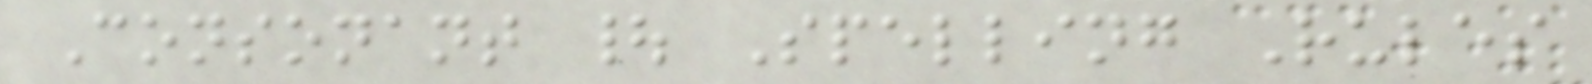Consonant | Spelling Rules
